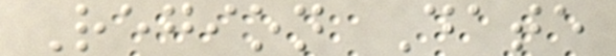Region Date
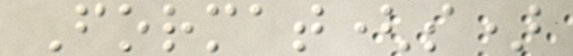Format(s)
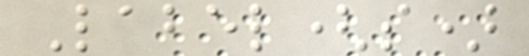Label(s)
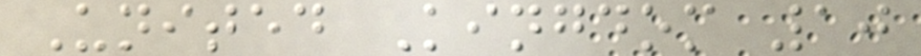United Kingdom 10
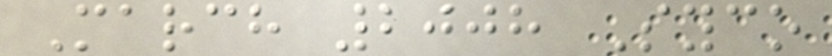March 2008 Syco
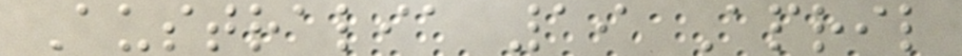Australia 19 April
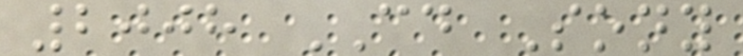2008 CD Sony
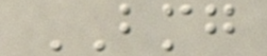BMG
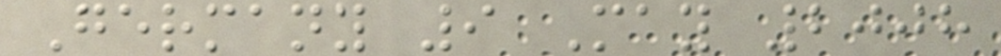Germany 9 May 2008
